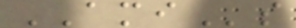AMIs
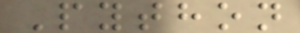Python
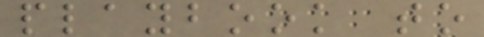playbook to
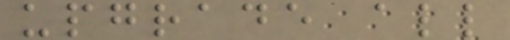upgrade all
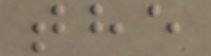the
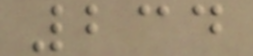234
